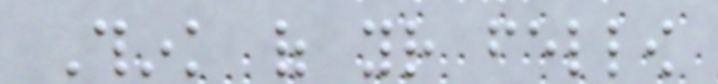Think of your fellow
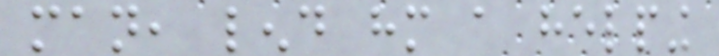man, lend him a helping
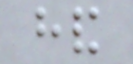hand
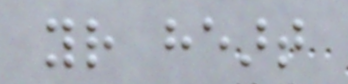your heart
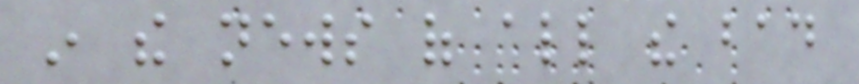in the news of all the bad
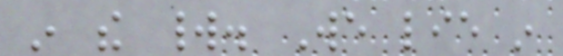in the world. We lie in
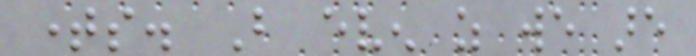times. But even as we are
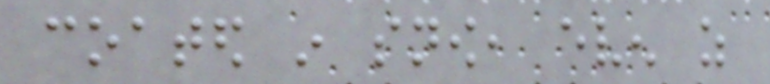coated in snow, even as
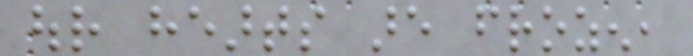our hearts are frozen,
